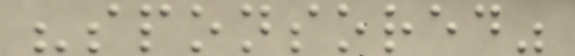"sponsored"
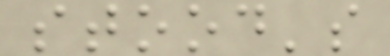stood's
